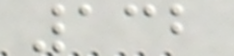132
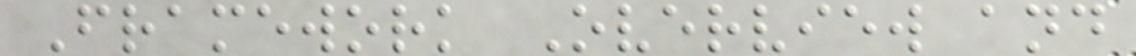Framework Overview and
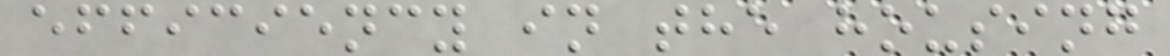efficiency in the housing
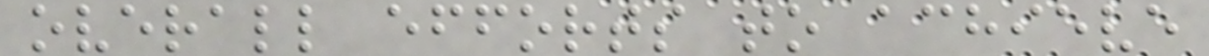overall efforts to achieve
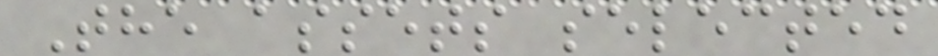The assets selected
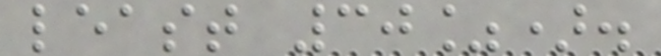least 30%).
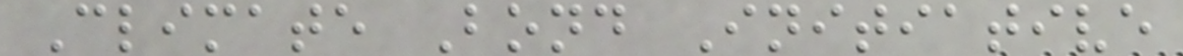Climate Bond Initiative
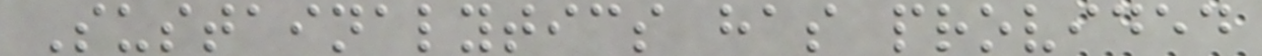Sustainalytics has provided
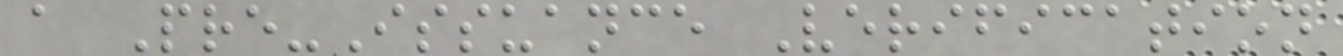a Pre-Issuance Verification
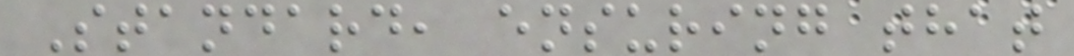Standard, ensuring that
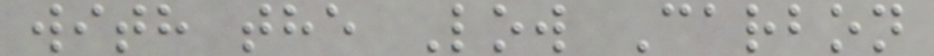with the Low Carbon
